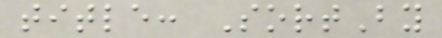title: SortBy
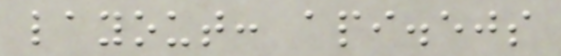layout: api.ejs
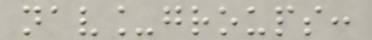nav_groups:
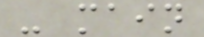- main
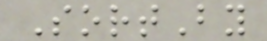SortBy
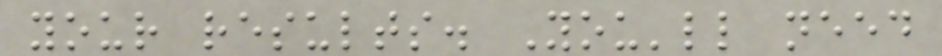your results. You'll need
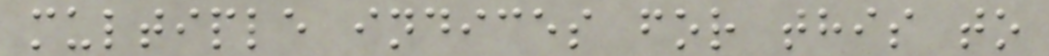multiple indices for this to
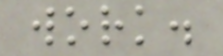work.
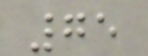75
